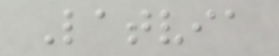Latvia
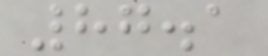87.1
